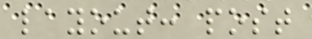layout: post
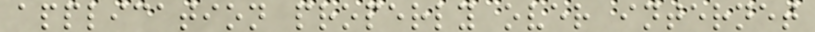application properly over internet
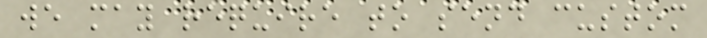we may require to send custom
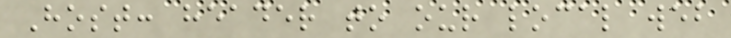Host: header to our local web
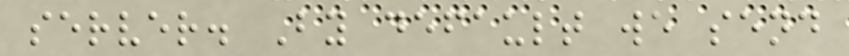server. By default we send
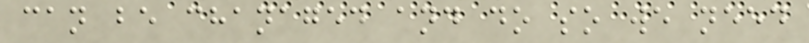can be chanaged and do so we need
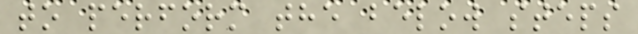to perform the below steps
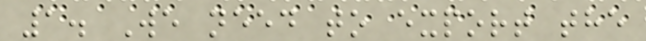1. We need to export the
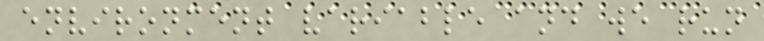environment variable and we run
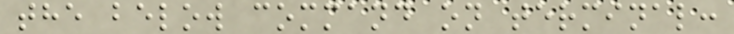the below command on terminal:
